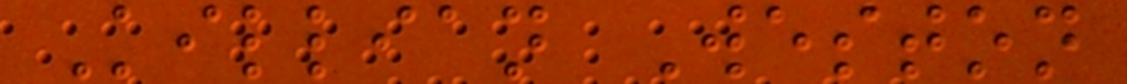Killian Weston
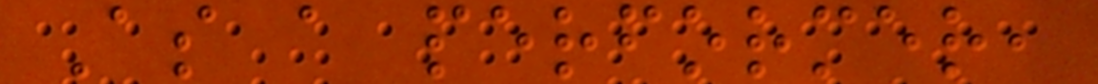As a performer,
